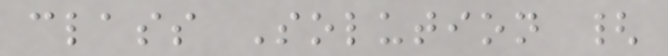class Solution {
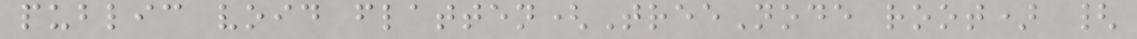public void flatten(TreeNode root) {
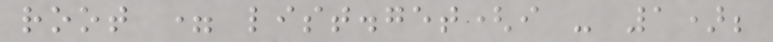root = list.get(i - 1);
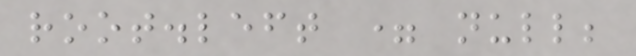root.left = null;
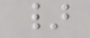}
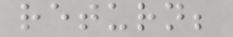return;
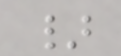}
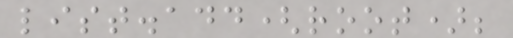list.add(root);
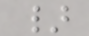}
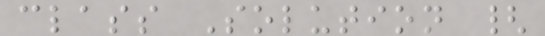class Solution {
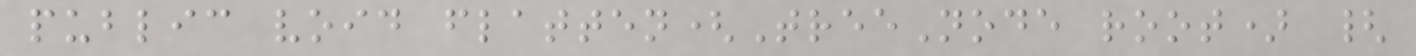public void flatten(TreeNode root) {
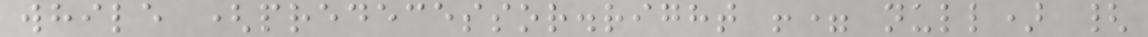while (predecessor.right != null) {
